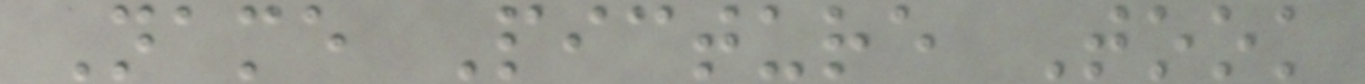Name Picture Took
